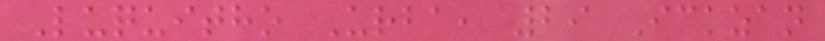Luquitho Urba, 29 Ickzan
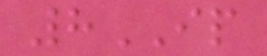8IP
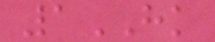1HK
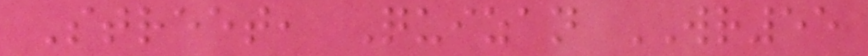Street, Quizan WR55
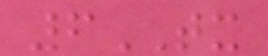6TX
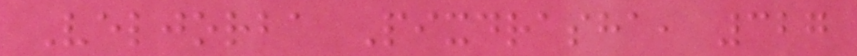Veljorba Pixdrasha, 327
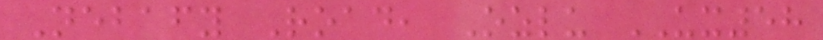Nebafy Road, Ozlu UX58
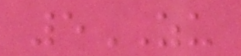5ZU
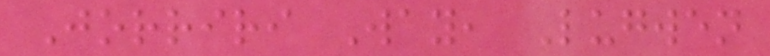Jorriri Way, Lugwen
